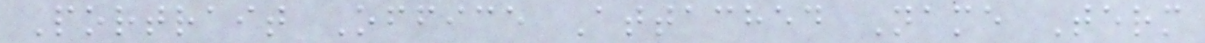Portrait Office Attached Name Term
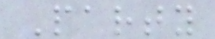Party
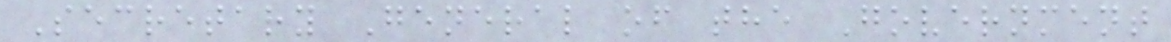Secretary General of the Government
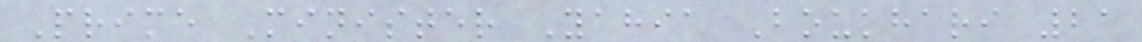Prime Minister Yahia Boukhari 21
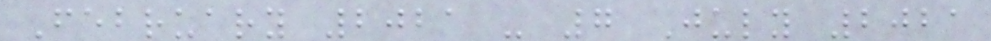February 2021 - 7 July 2021
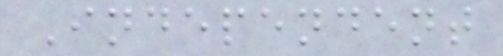Independent
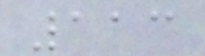113
